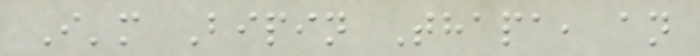I'm Bipin Thapa, an
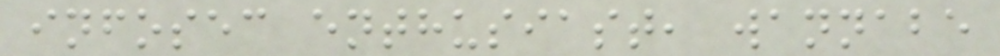infosec enthusiast, wannabe
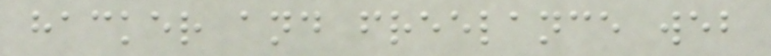hacker and freelance web
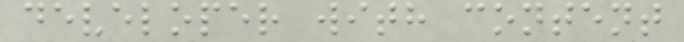developer with content
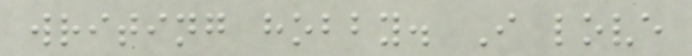writing hobby. I love
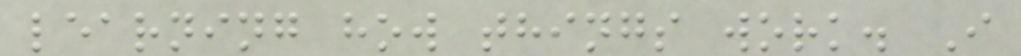learning how things work. I
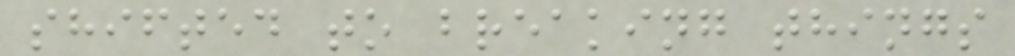shifted to breaking things
